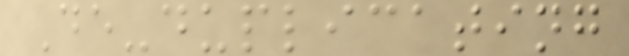De-duplicating
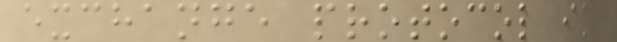exchange protocol in
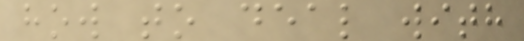how to deal with
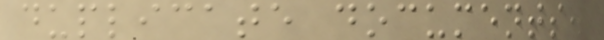duplicate documents.
